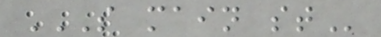S MAIN ST
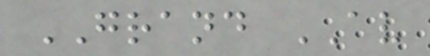GRAND AV
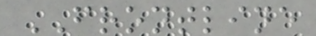FRONTLINE
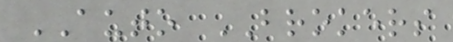AUTO BROKERS
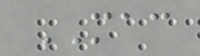MAC
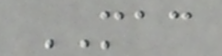MAC
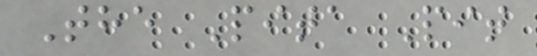The Pita Pit
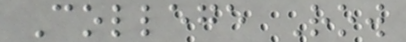College Row
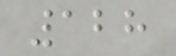128
